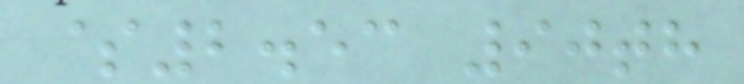$2.53 90th
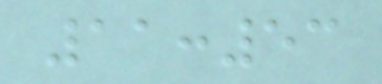11:53
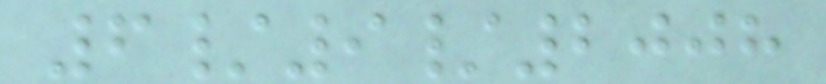6/9/2008
